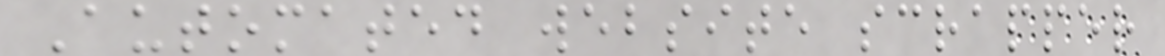Automated website scrapper
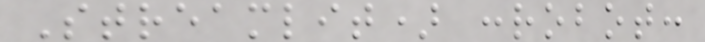Streamlit) :robot:
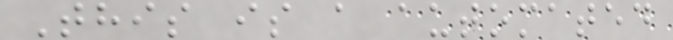This is a automated
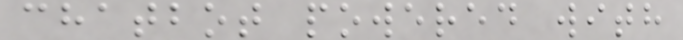chatbot powered with
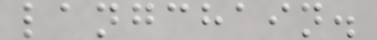langchain.
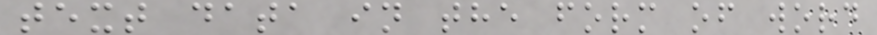text data in the form of word
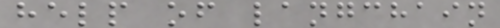help of langchain
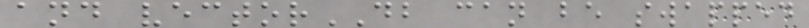and vectorDB can be swapped
